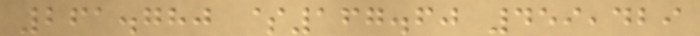261.780 $167.60 459,429
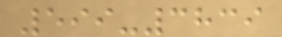599-3839
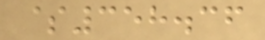$358.36
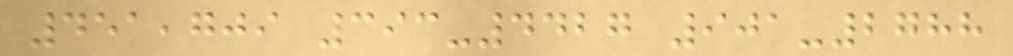451,709 393-4427 901-2788
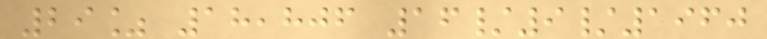29% 18,806 16/9/1960
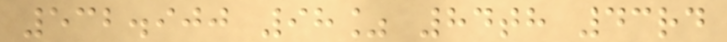532.900 98% 84th 43rd
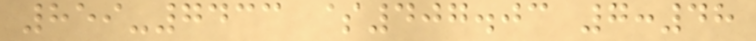859-7433 $407.03 7:48
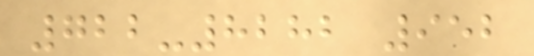722-8282 952
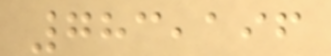783,196
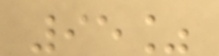95%
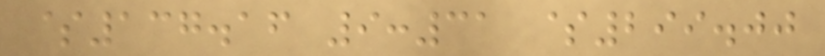$137.16 9:31 $299.00
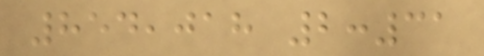854,018 2:31
